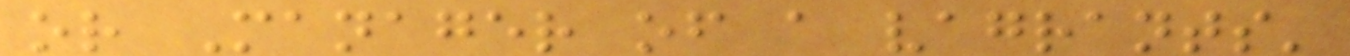or Manager of a vagrants'
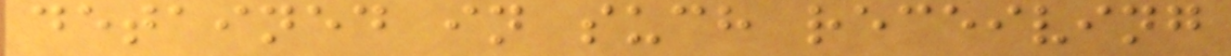detained in such receiving
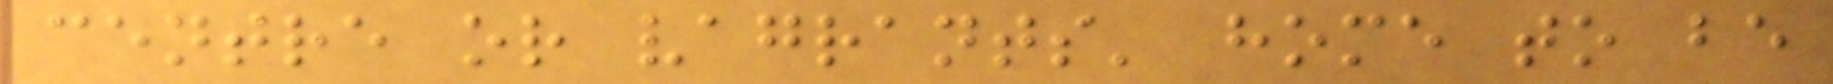centre or vagrants' home to be
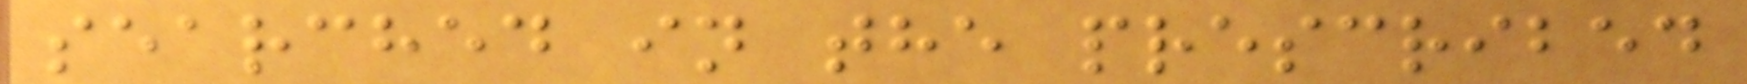searched in the prescribed
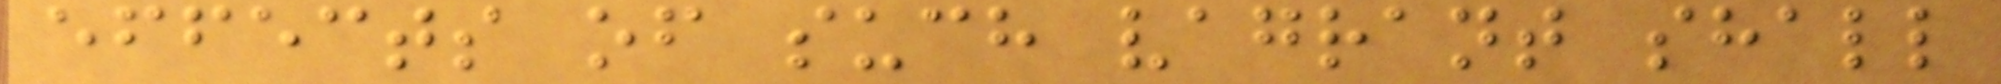effects of such vagrant shall
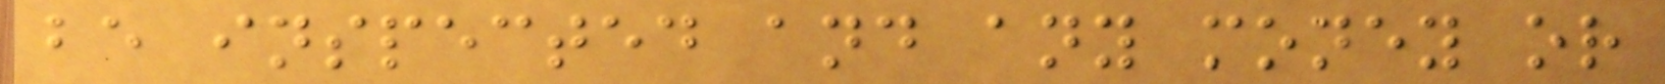be inspected and any money or
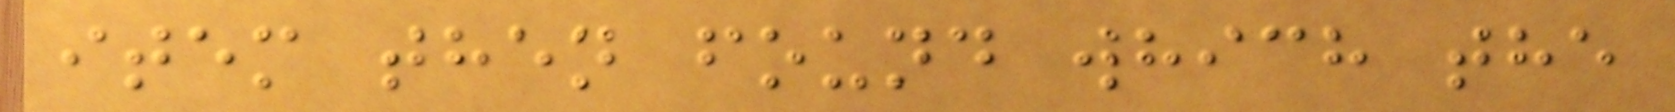item then found which the
